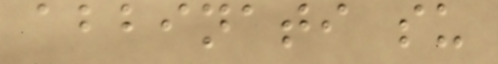abbinati su
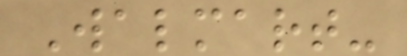Walmart-
